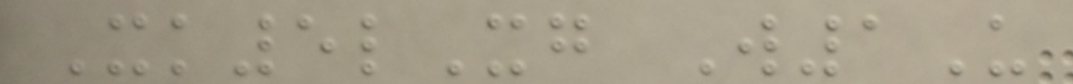Xk5lXg W1U
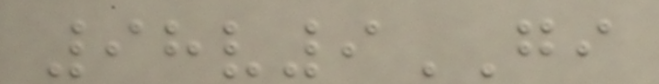98v9GI
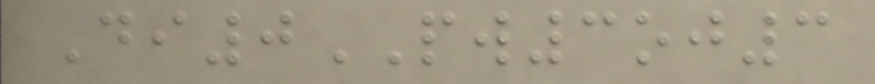Di0PW3oj3
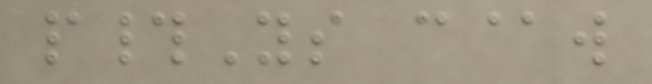p#Ys c@w
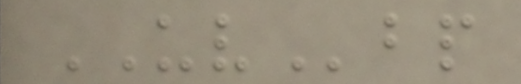UVbp
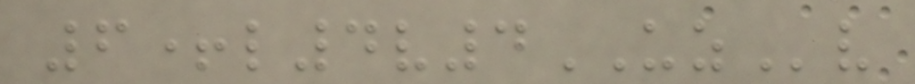6+l4v4UZv
